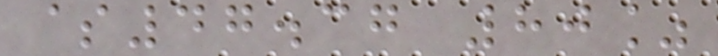$47.37 80%
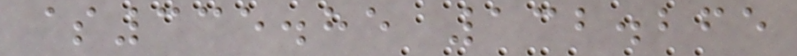$335.85 132.265
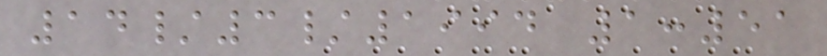14/3/1994 1:51
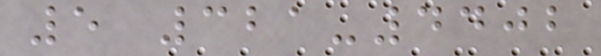5 321-4402
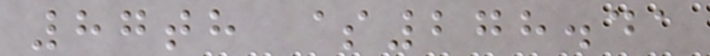87th $278.41
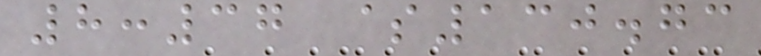8:37 $130.73
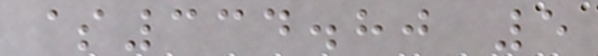$334.80 5
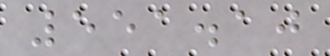551.10
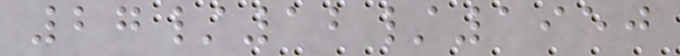27/12/1950
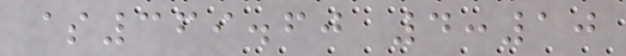$369.60 4:10
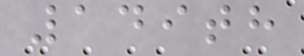149th
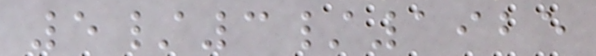5/3/1925
